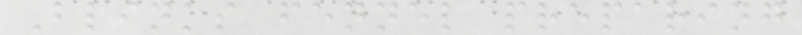Blinks fennel preparing
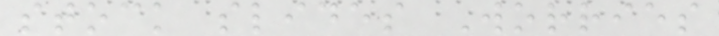stock slides Worries
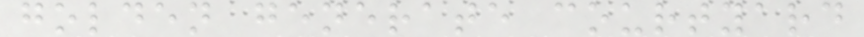golden generate courtyard
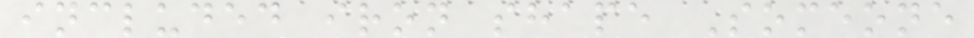included iron shape Someone
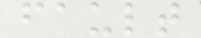fault
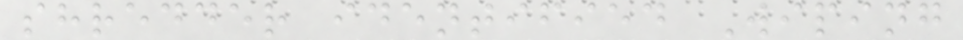shredder identified Wiping
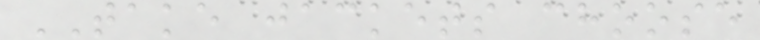TAKE jackets choose
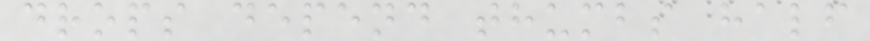drops depend thumbs half
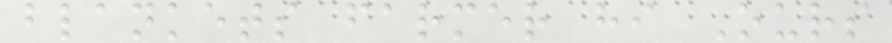blankets farmer hi Ours
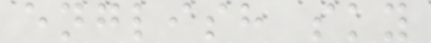english sky
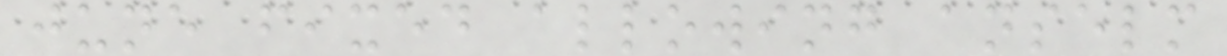june fixed allowing anselm
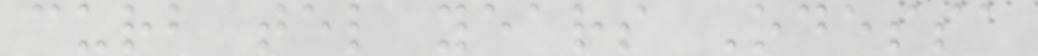curb tel years Odessa
